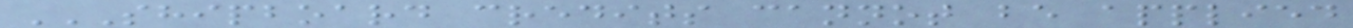SHIPBOARD CREDITS CANNOT BE APPLIED
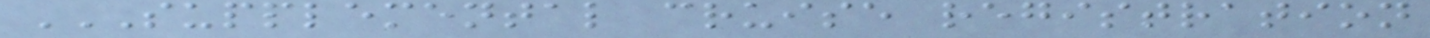SUPPLEMENTAL CRUISE REGISTRATION
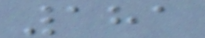181
